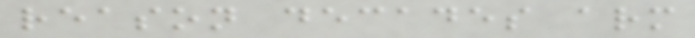reason decades arm
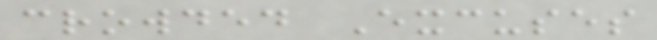crowded Excuses
